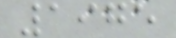1975
